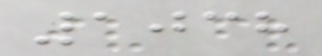1038
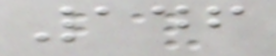146
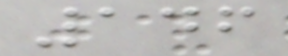146
